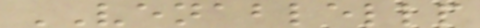VENABLELLP
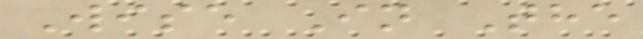Wise In The
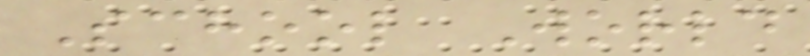School World
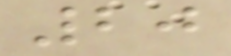20
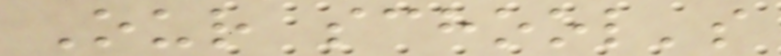Our school's
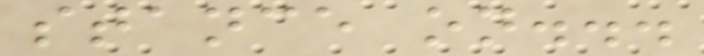stance on...
